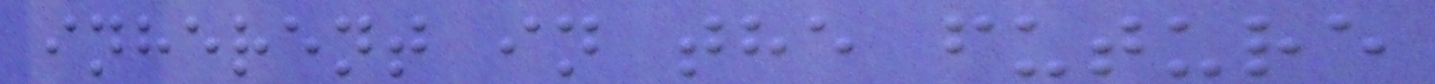inherent in the future
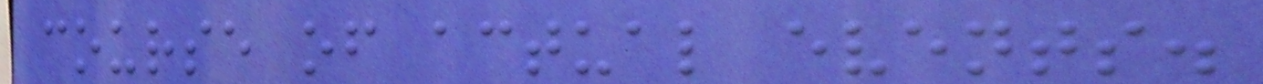course of actual events.
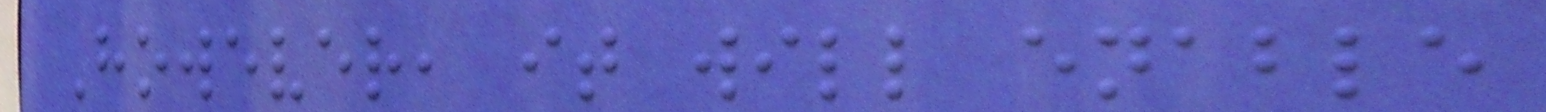However, it will enable
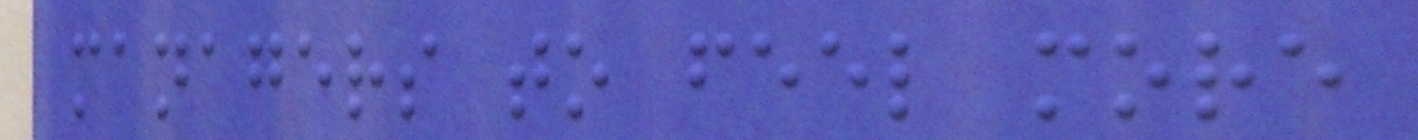managers to feel more
